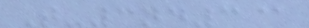T-3nd3@
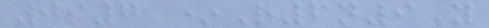0s7 *R6n9Y
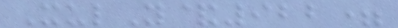XulY&922=
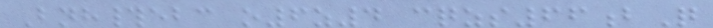Bnh#ebc o6z4 cqzs66bQ
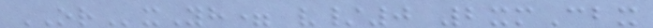ORxYh= v/0 2xmCbx
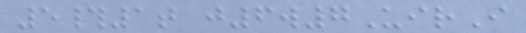5#1t j6w7UirI
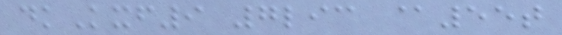dkKxf9 7lic @55t
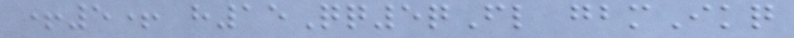+5+ h15Qq5qFl gbmIkq
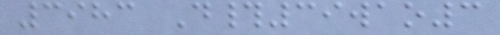3983 D#39wao3
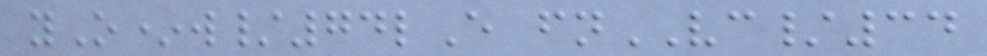yO*w/74lE fnVC/34
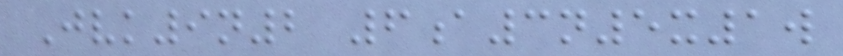Jvk9n2 6a3n5x1w
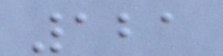121
